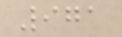971
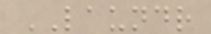LAUNDR
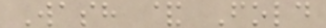Wash & Fold
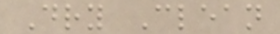Dry Clean
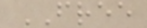FREE
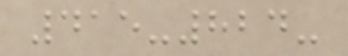415-824-
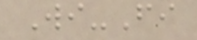Wi-Fi
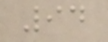94
